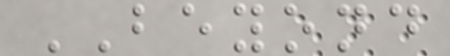BEYOND
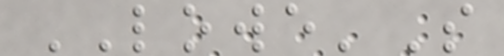LOWE'S
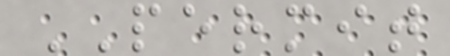PERMIT
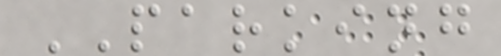PARKING
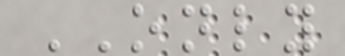ONLY
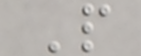P
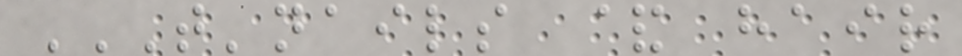T'NAILS & HAIR
